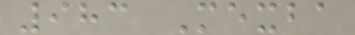983 Mexba
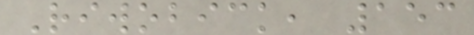Riwobick, 153
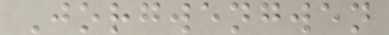Jorgwengwen
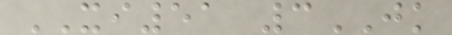XI51 3JK
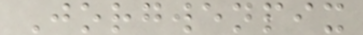Jorgwenpix
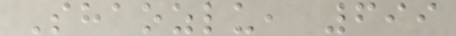Shaozlu, 699
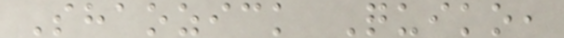Shaozick Quiko,
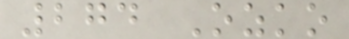274 Ozko
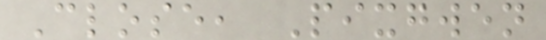Close, Pixgwen
